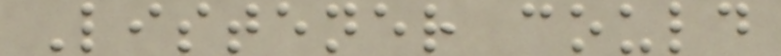Listener could
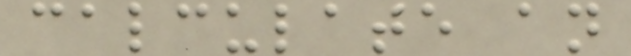calculate an
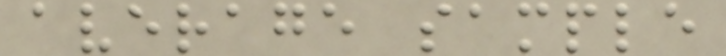average sample
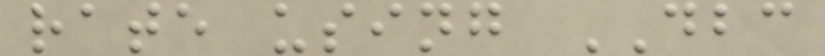rate using DBC
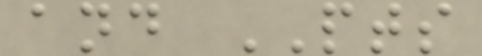and PTS
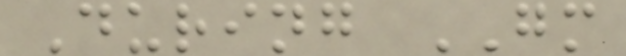During GM
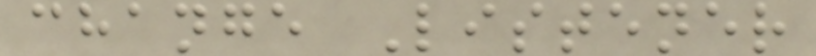change Listener
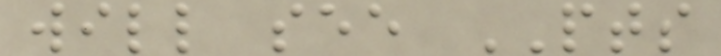will see PTS
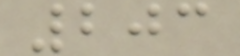203
